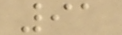91
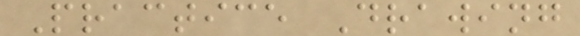Practice Drawing
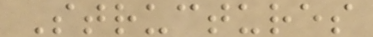Structures
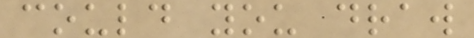could you draw
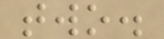two.
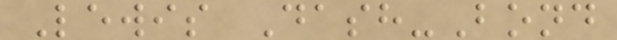Lewis Dash-Bond
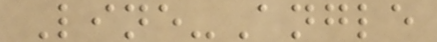Line-Angle
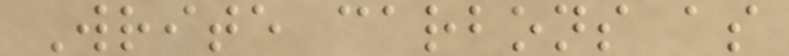Write carbons as
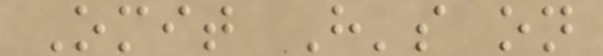Omit H's on
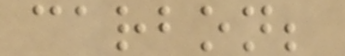carbon;
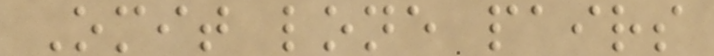Omit lone pairs
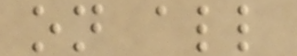on all
